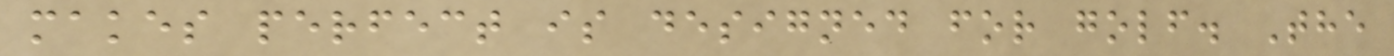makes perfect is designed for golf. The
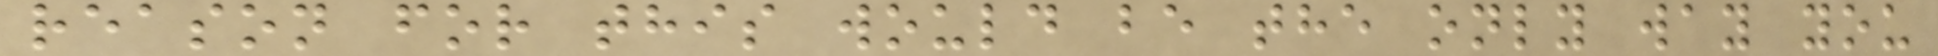reason for this would be the only way you
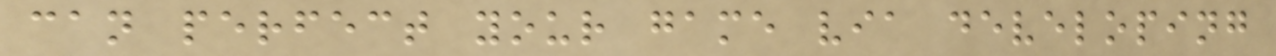can perfect your game via developing
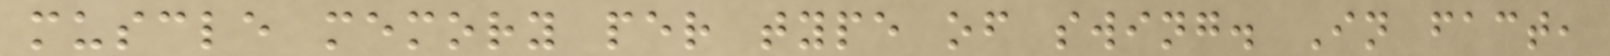muscle memory per type of swing. In fact,
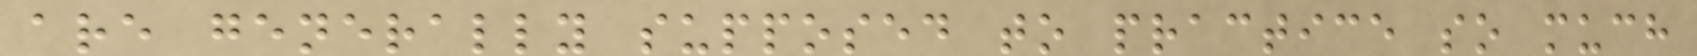are generally supposed to practice so much
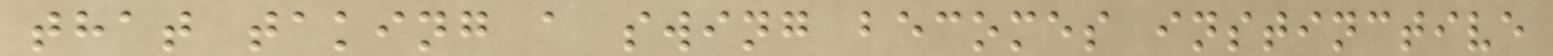that taking a swing becomes instinctive
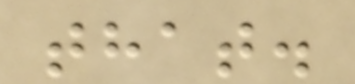that.
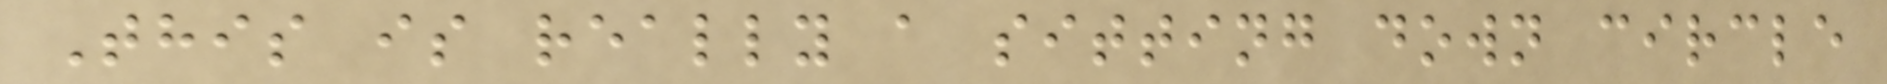This is really a sitting down circle
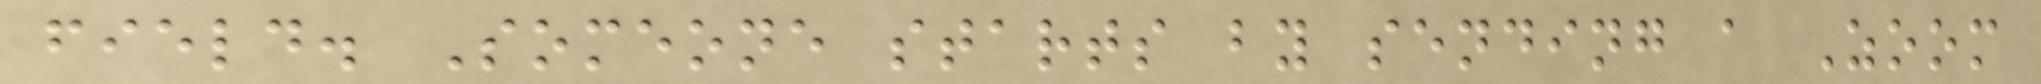field. Someone starts by sending a Zoom
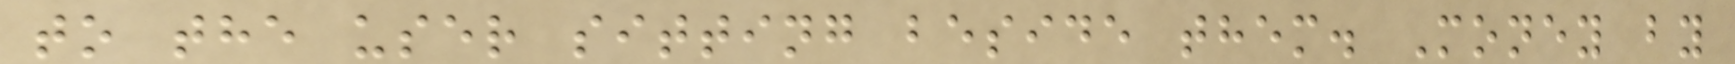to the user sitting beside them. Money by
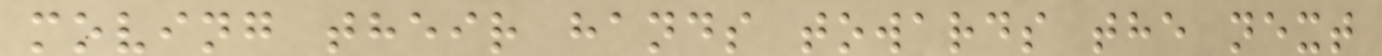moving their hands towards the next
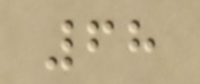68
